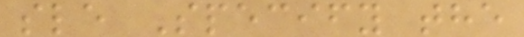sle Specify the
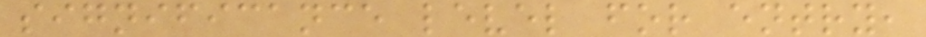significance level for entry,
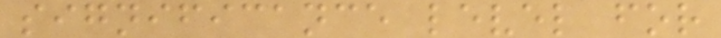significance level for
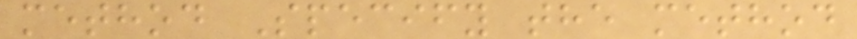method Specify the method
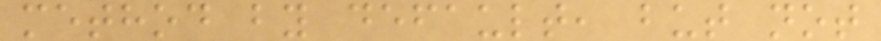method by default, but not
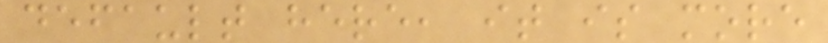default here, it is more
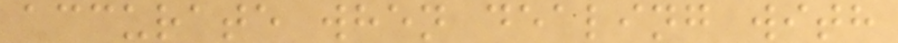accurate when dealing with
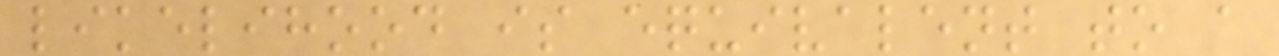likelihood is equivalent to a
